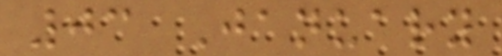03 January
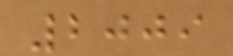2009
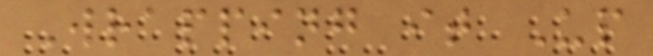Wrapping it Up
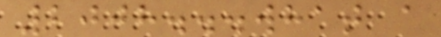2008...what a
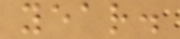year.
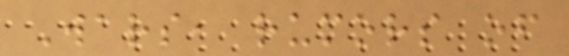Wars, rumors of
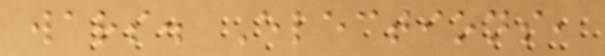wars. Elections,
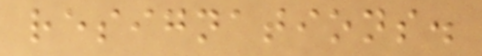resignations.
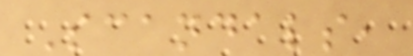Scandals,
